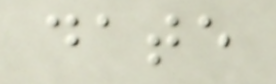date
